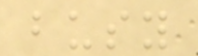busy
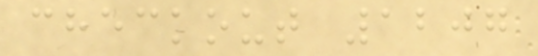checkout 1207
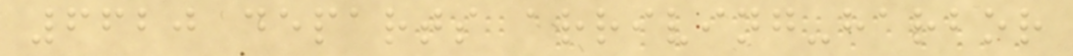6620 departs arriving-harbor
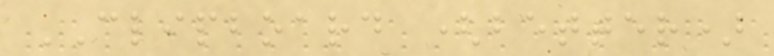CLIPBOARD (better)
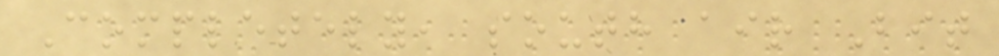Completely, south air Bit
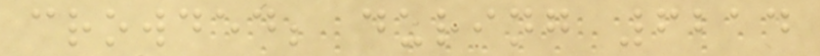crowded; during 6214
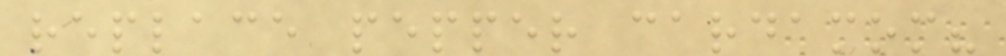replace pepper cardamom?
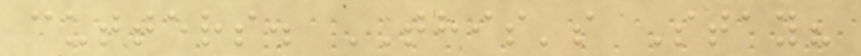cutters. THIS's Stay?
